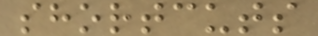shortcuts
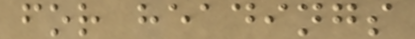for headings
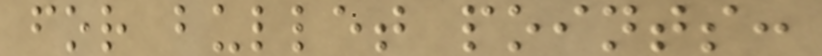for bullet points:
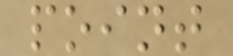point
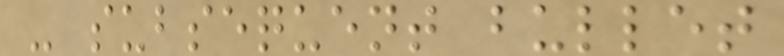- subsequent bullet
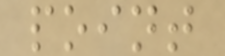point
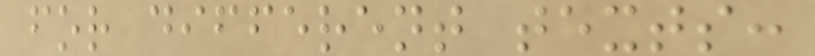for different texts:
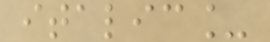italic_
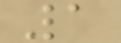1
